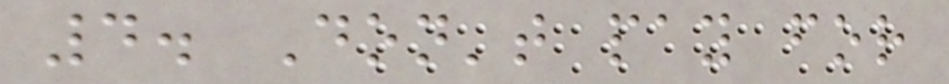4. Don't pay for
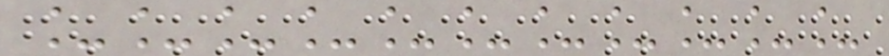___________
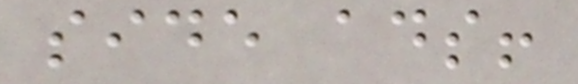side ads!
